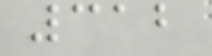312
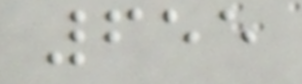655
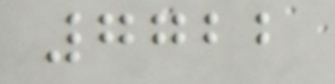7722
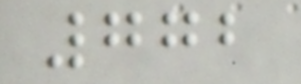772
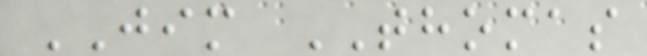JIM THOMAS
